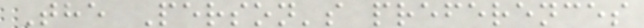The Person's preferences
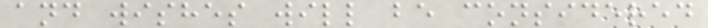and wishes will be considered
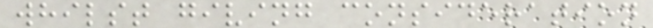whilst giving consideration
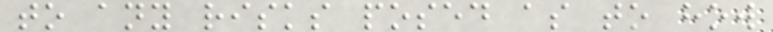to any risks posed as to how
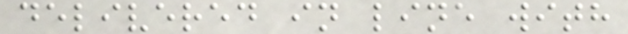delivered in line with
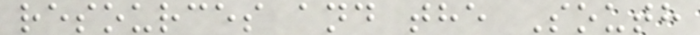resources and the South
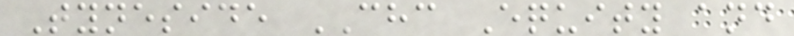Tyneside CHC Equity and
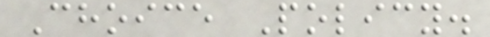Choice Policy.
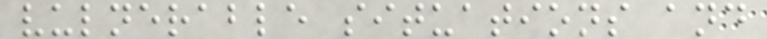vulnerable situations and
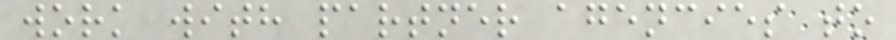work with partner agencies to
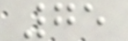75
